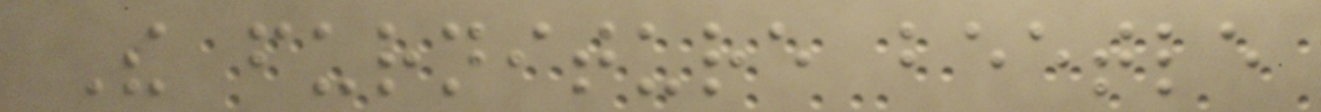The furniture beetle
